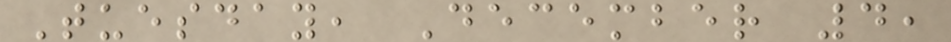Tuesday, December 4,
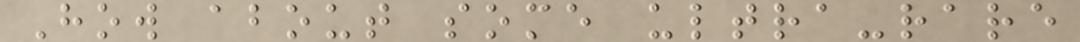How about some ultra-rare
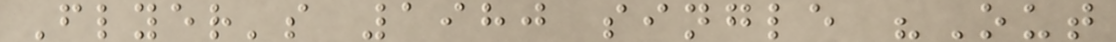Flyer's 1980 single "Out
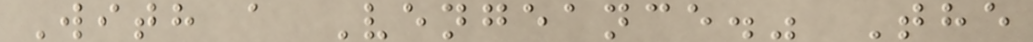With a Vengeance." The
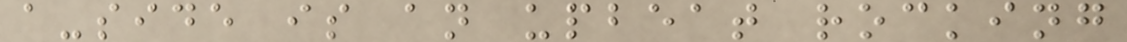a-side is an upbeat rocking
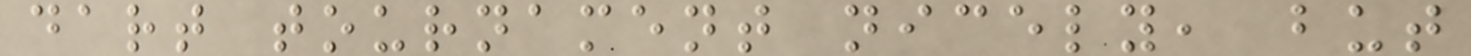dart tournament nicely, but
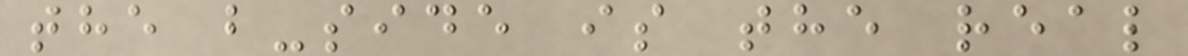the b-side is the real
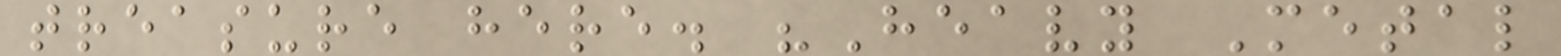treasure here. "Heavy Metal
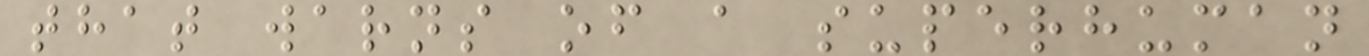that warns of a superhuman
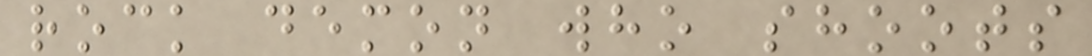rock demon who shoots
